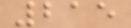215
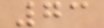73
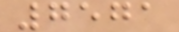7571
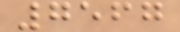7567
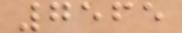7565
